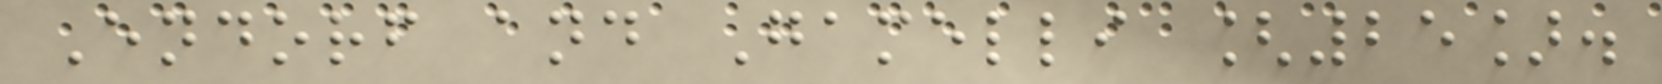Endorf and Gamelli [25].
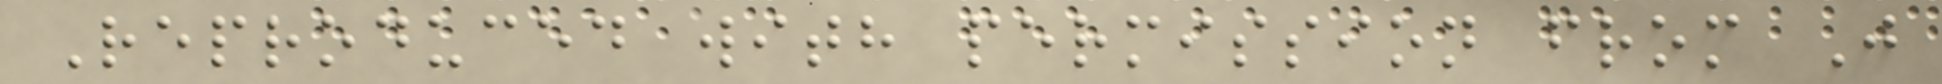Reproduced with permission from J
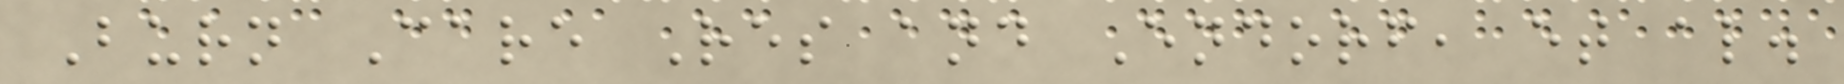Burn Care Res and Endorf, et al.
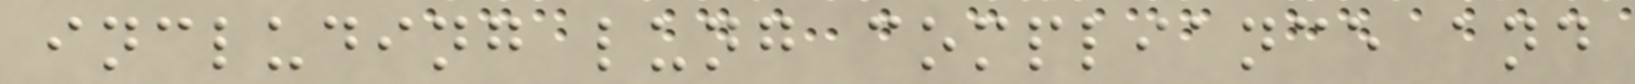including lung compliance and
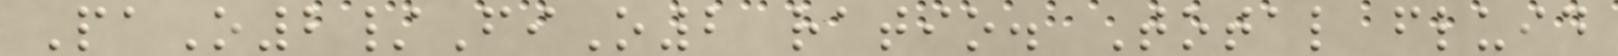PaO2/FiO2 ratio. Total fluid
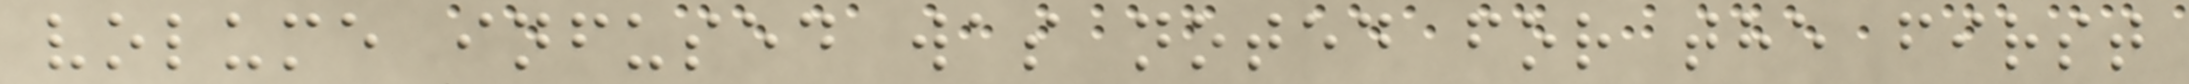volume infused was noted for the first
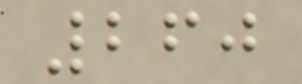260
